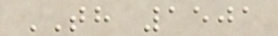TH 1501
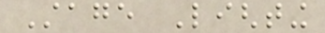Stage Lighting
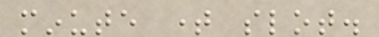minute time slot.
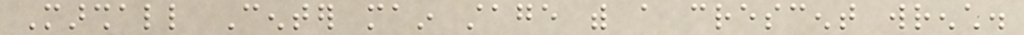Marshall Center main stage with a crescent wrench.
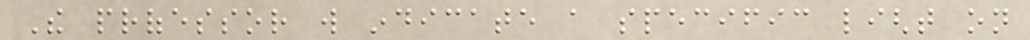The professor will indicate a specific light on
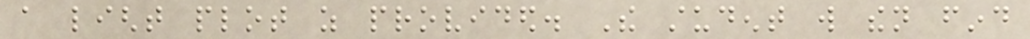a light plot as provided. The student will then find
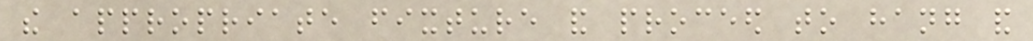the appropriate fixture and proceed to hang and
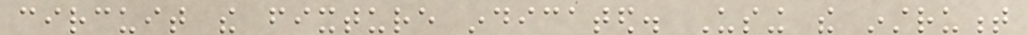circuit the fixture indicated. Using the instrument
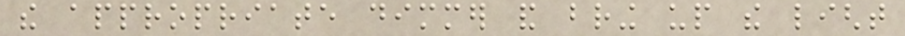the appropriate dimmer and bring up the light
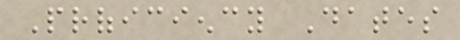Proficiency Dates
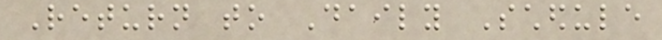Return to Daily Schedule
